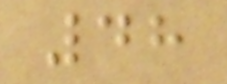48
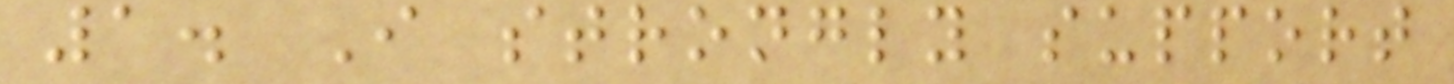1. I strongly support
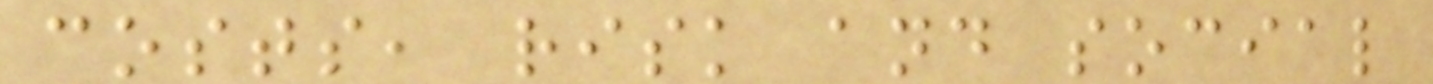costs, risk and social
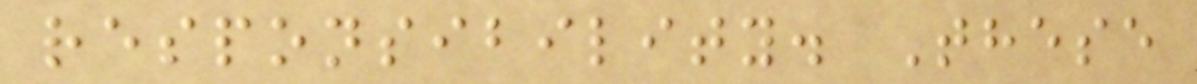responsibility. These
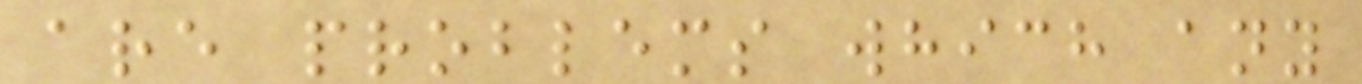are problems which any
